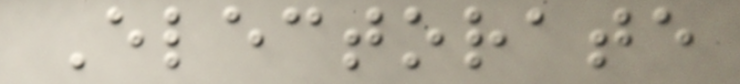Electorate
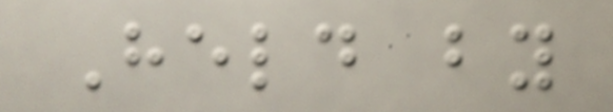Held by
